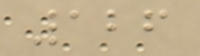126
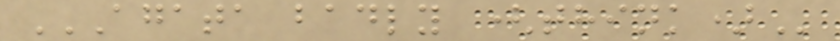AGATA BADLY (THINK)
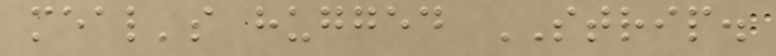meal's hugged STRIP.
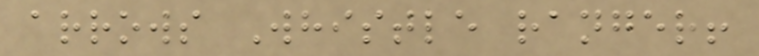arrows Whistle ranger!
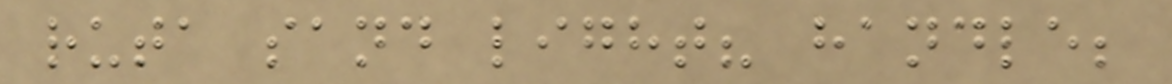ruta sand light? handle;
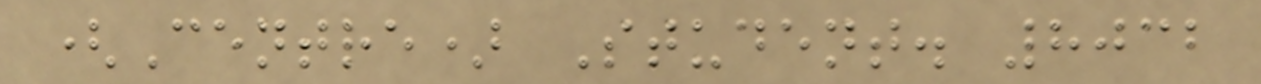(Centre) Student. 8032
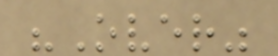"Over"
